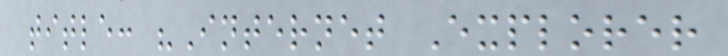title: "Internet Explorer
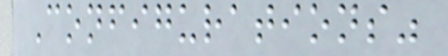Configurations"
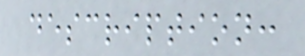description:
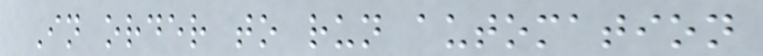In order to run automation
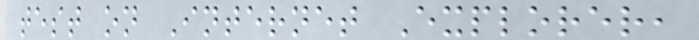test on Internet Explorer,
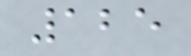125
